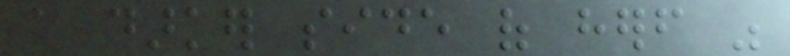a darker side of herself was
